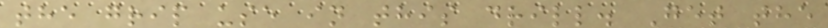the grip use in this drill. Get the
